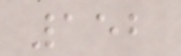152
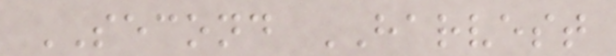SECOND HARVEST
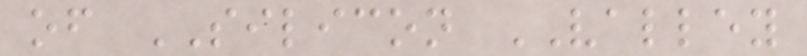of SILICON VALLEY
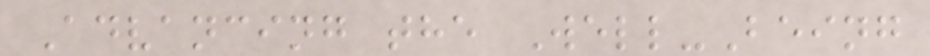Advancing the Well-Being
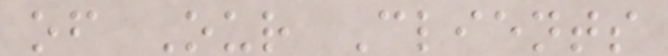of Our Clients
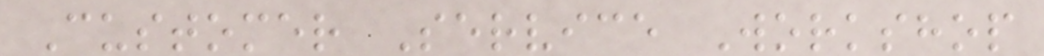Customer Service Workshop
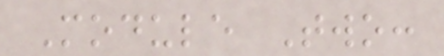Module Two:
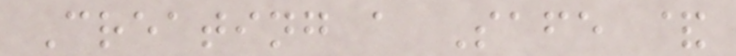Creating a Safe &
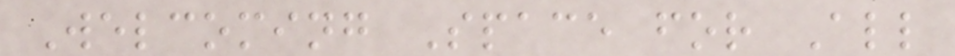Welcoming Space for All
